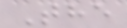The
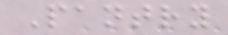Pantry
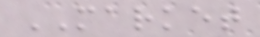MARKET
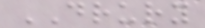DRURY
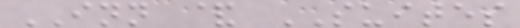INN & SUITES
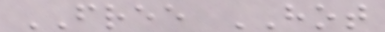FREE HOT
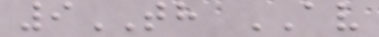9TH AV
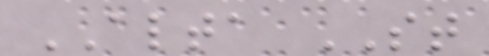ALTA ST
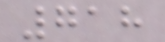718
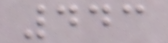443
